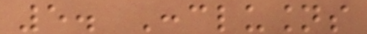5. Conclusions
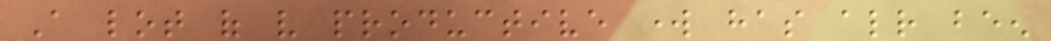A lot of very productive work has already been
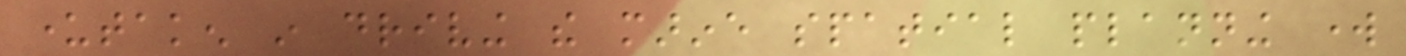undertaken in driving the marine spatial planning work
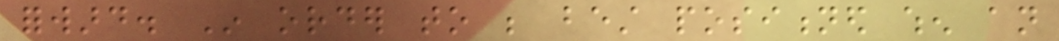forward. In order to be best positioned when an
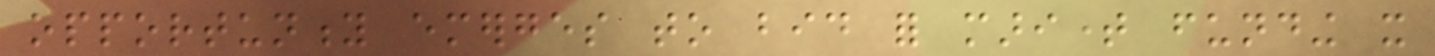opportunity emerges to bid for maritime funding it
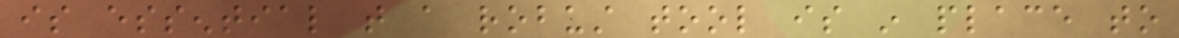is essential that a robust tool is in place to
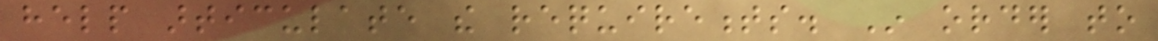help articulate the requirements. In order to
